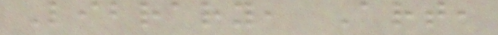Library, Art,
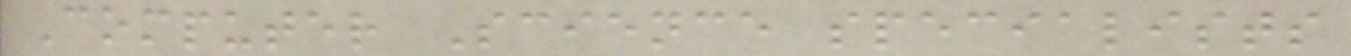Computer Science specialists
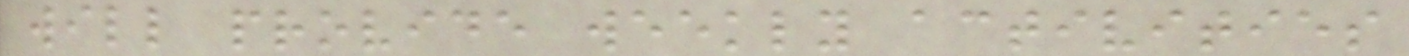will provide weekly activities
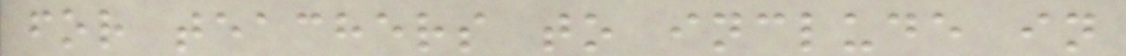for teachers to include in
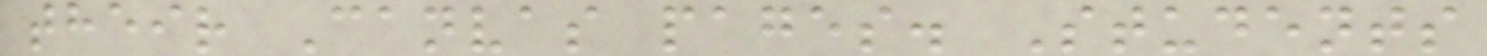their Canvas pages. Students
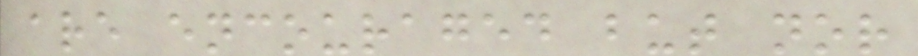are encouraged but nor
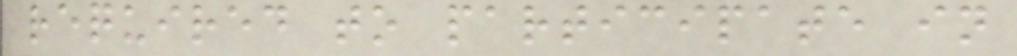required to participate in
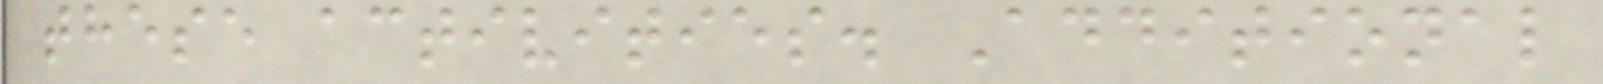these activities. Additional
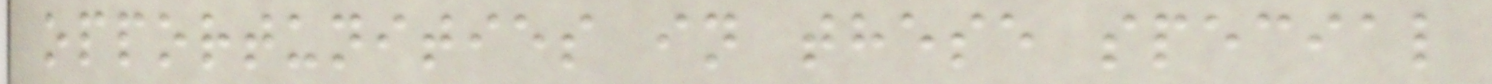opportunities in these special
